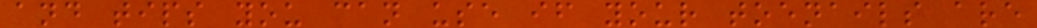and tips you can use if your toenails are
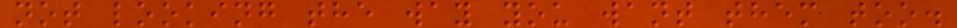not looking the way you want them too.
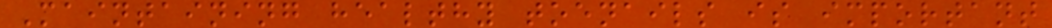Maintaining healthy toenails is important
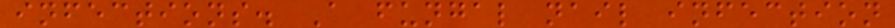infections. A fungal nail infection
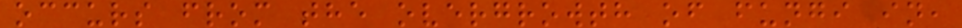occurs from the overgrowth of fungi in,
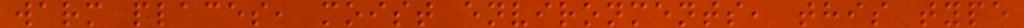warm places, moist environments, this type
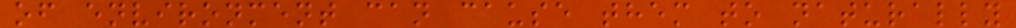of environment can cause them to naturally
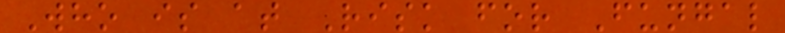Who is at Risk for Fungal
